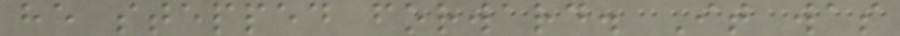he stepped forward. It was
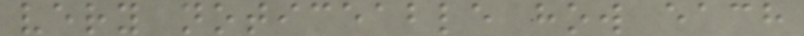very noticeable how each
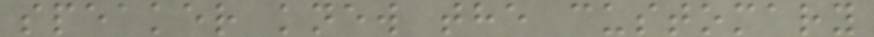speaker knew the customary
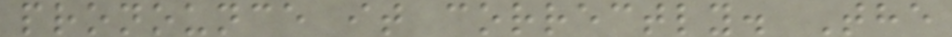pronounce it correctly. The
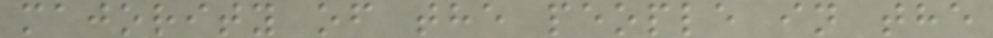majority of the people in the
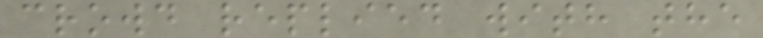crowd replied with the
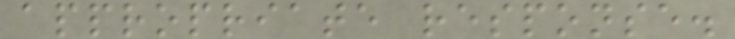appropriate response.
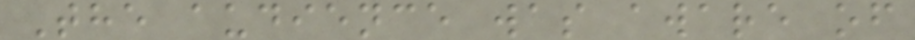The audience was aware of
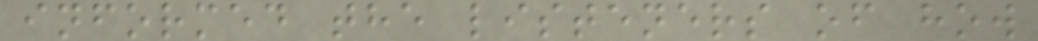informed the listeners of how
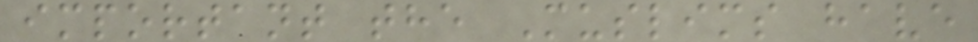important the Muslims have
